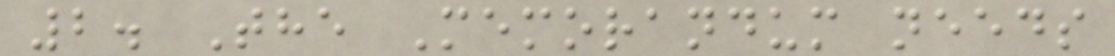2. The Memorandum needs
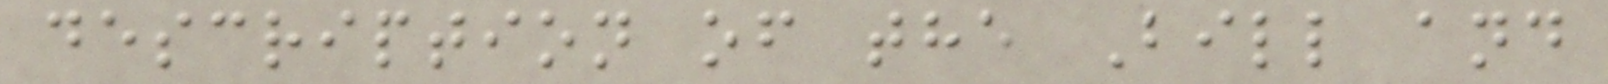description of the Bill and
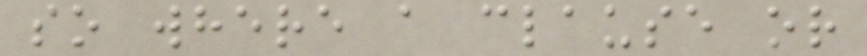so where a clause or
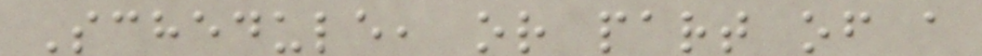Schedule, or part of a
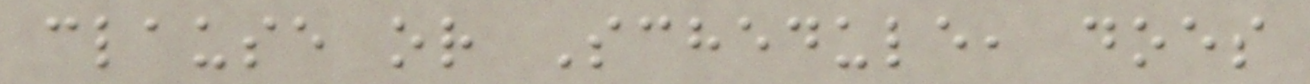clause or Schedule, does
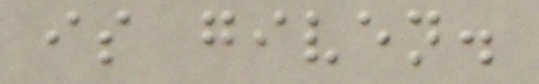is given.
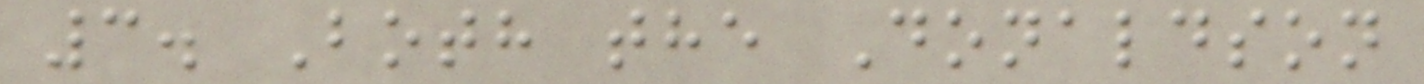3. Both the Donaldson
